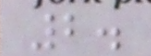2.
